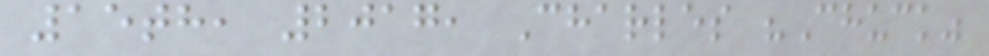15th, 2017, Charles "Chuck"
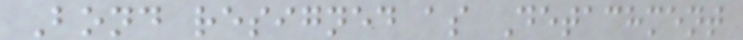Bond resigned as Detachment
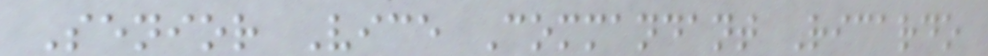Senior Vice Commandant Ricardo
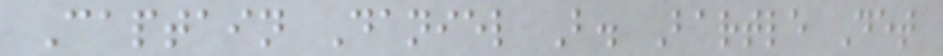Captain Daniel B. Bartle Det
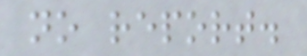no report.
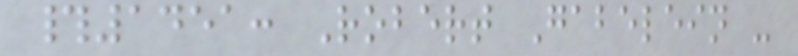#1451: Robert Gabelein -
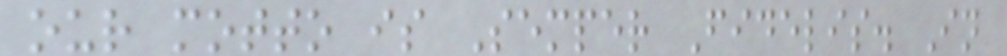our motto is Semper Fidelis. In
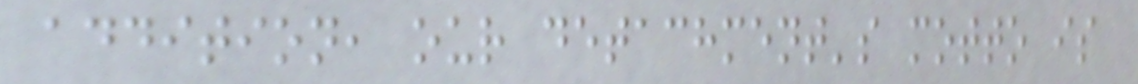addition, our detachment's motto is
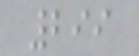299
